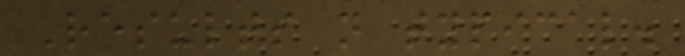Results not typical.
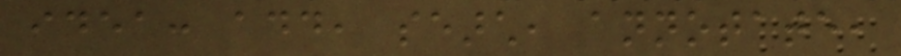idea: add, search, annotate,
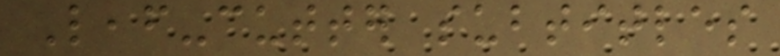Leaf-cutter subtitles
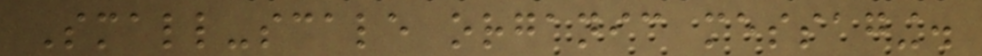Small-scale organic messaging.
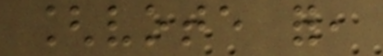[vote for,
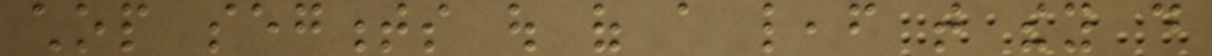chop segments out of a leaf that they do
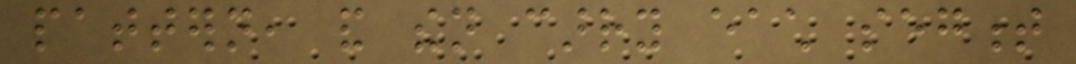pattern, and then carry each segment
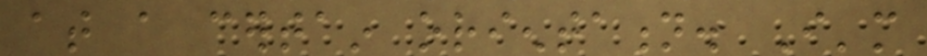at a certain orientation. I'm
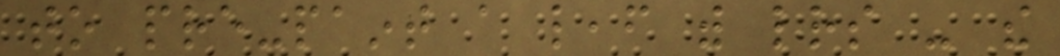to pre-paint a leaf with letters - the
